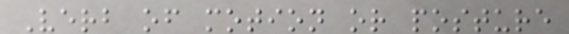Verb of motion or posture
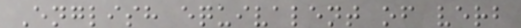English equivalent of verb
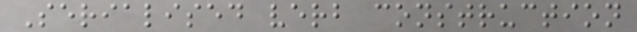Serialised verb construction
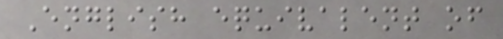English equivalent of
